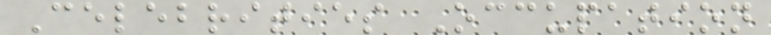Celebrities Occupation
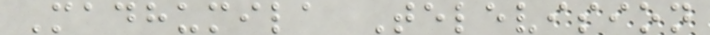Madhumila Television
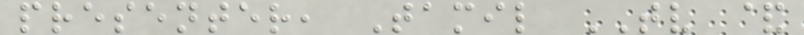presenter, Tamil TV &
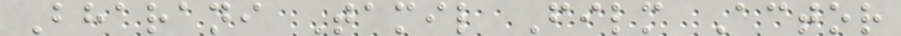Bharani Tamil Film Actor
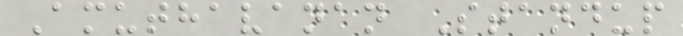Amuthavanan Standup
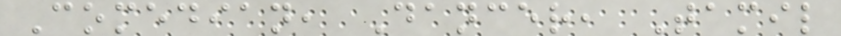Comedian, Dancer, Tamil
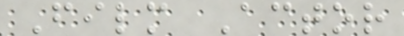Film Actor
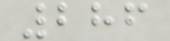286
